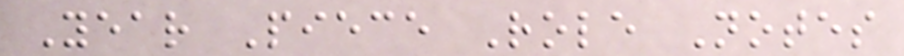Year Piece Role Notes
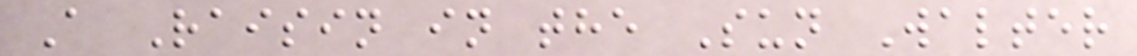A Raisin in the Sun Walter
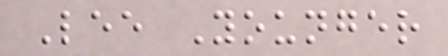Lee Younger
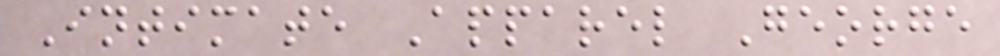Intimate Apparel George
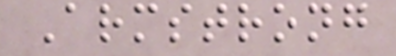Armstrong
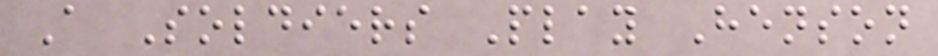A Soldiers Play Henson
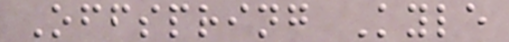Offspring Kyle
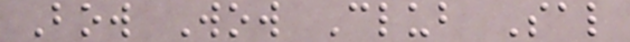Bow Wow Club Sal
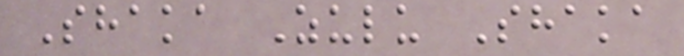Shaka Zulu Shaka
